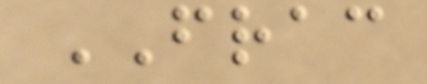FRAC
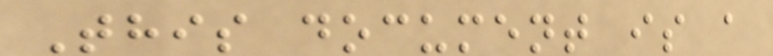This document is a
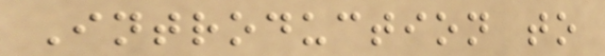Introduction to
